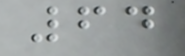64
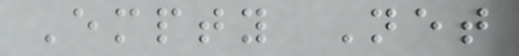Empty Net
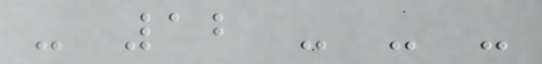- 12 - - -
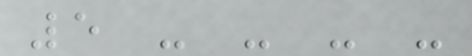5 - - - -
